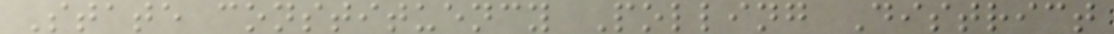State constituency Polling District
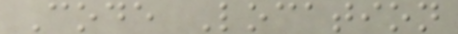Code Location
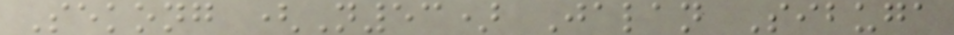Sekong (N53) Jalan Sibuga
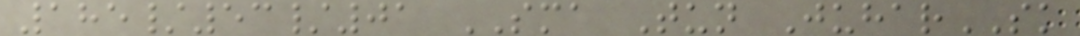185/53/01 SMA Tun JuharSK
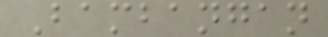Bambangan
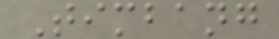Timbang
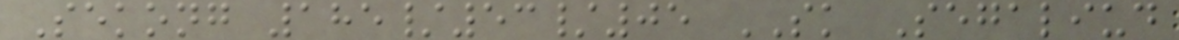Sekong 185/53/05 SK Segaliud
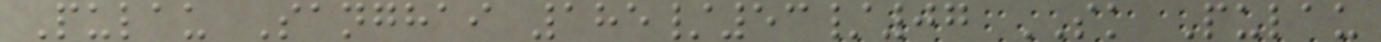Pulau Sanghai 185/53/07 SK Pulau
